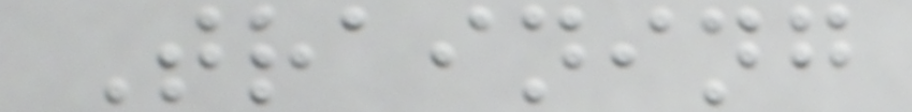Training
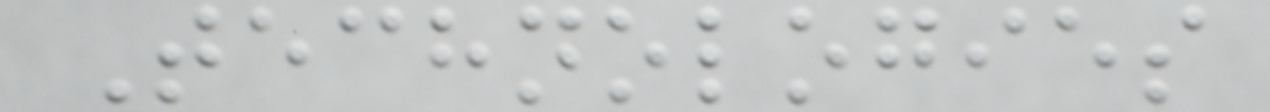Technologies
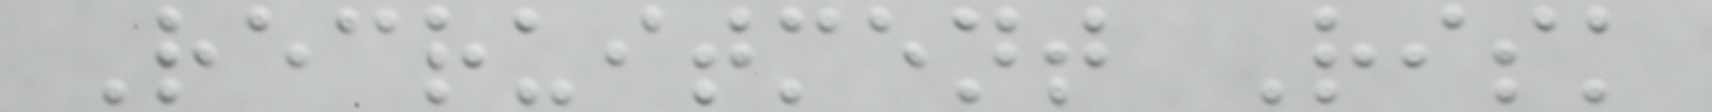Recruitment Risk
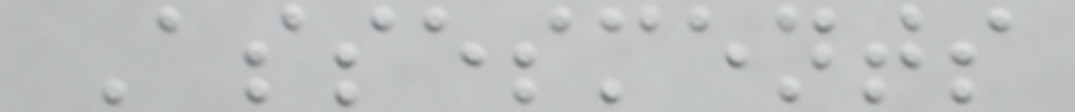Assesments
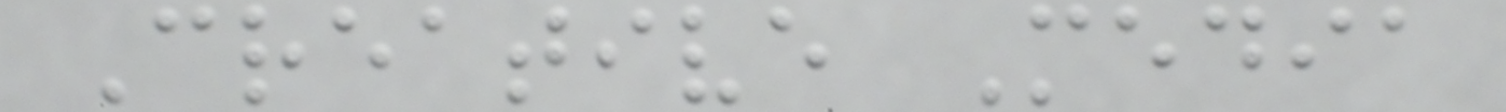Creative Media
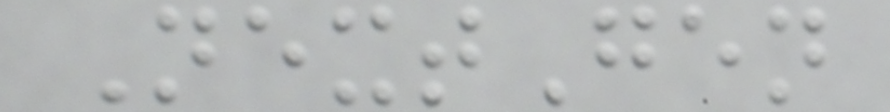NextGen
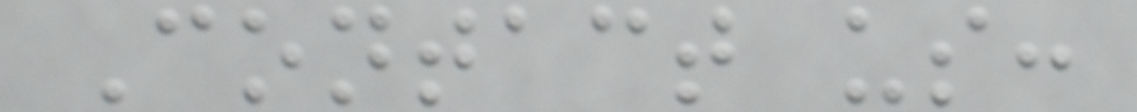Contact us:
